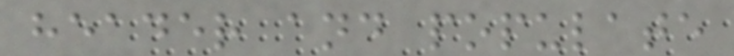header and populate
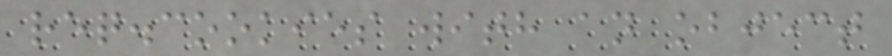req.cookies with an object
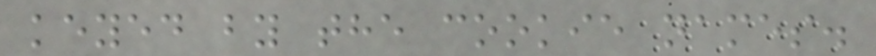keyed by the cookie names.
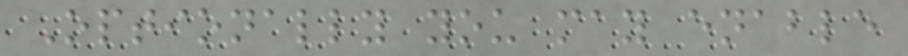Optionally you may enable
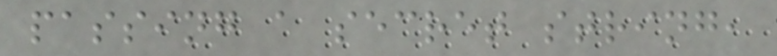passing a secret string,
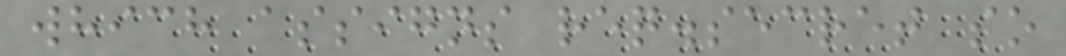which assigns req.secret so
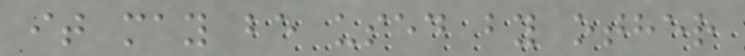it may be used by other
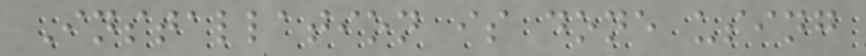Installation is done using
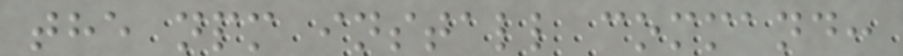the npm install command:
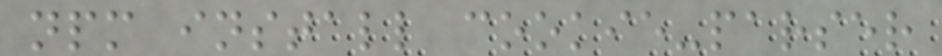npm install cookie-parser
